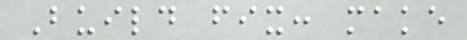Build fix: make
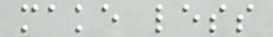make less
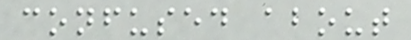confused about
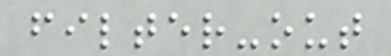filter-out
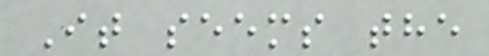It seems the
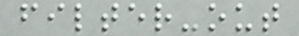filter-out
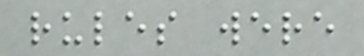rules were
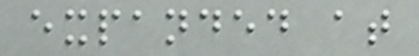expanded at
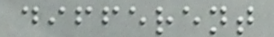different
